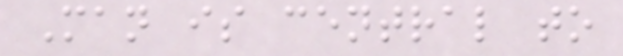Man is central to
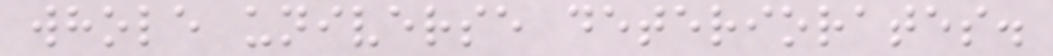whole universe deteriorates.
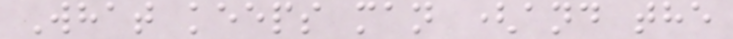What keeps man (and the
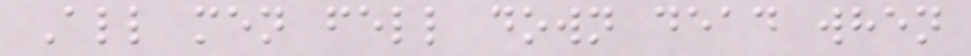All men fell down dead when
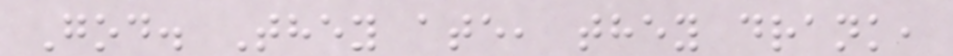God. They ate, they drank,
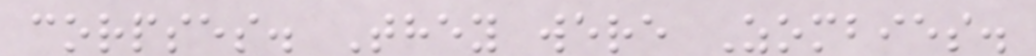corpses. They were Zombies.
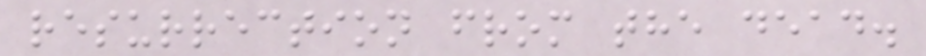resurrection from the dead.
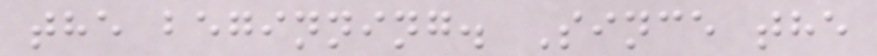the beginning. Since the
